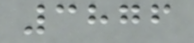3876
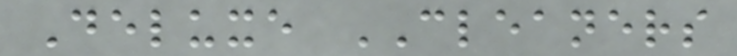Deluxe CLEANERS
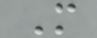M
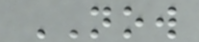NOW
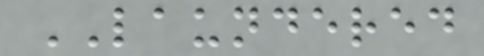LAUNDERED
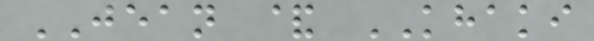JEAN & KHAKI
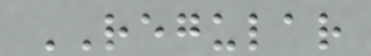REGULAR
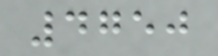4750
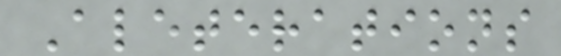Aleterations
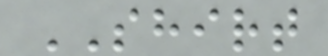SHIRT
